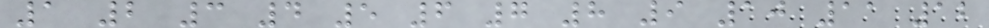1 2 3 4 5 6 7 8 9 10 11 12
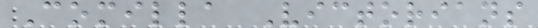Comilla Victorians
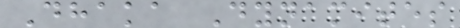Dhaka Dynamites
